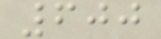600
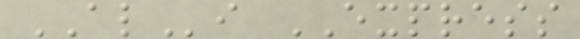ALi EXPRESS
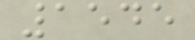1545
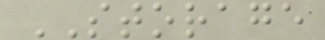STORAGE
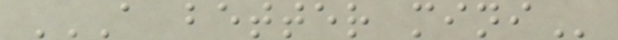A BETTER MINI
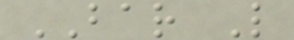BAR L
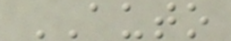AUTO
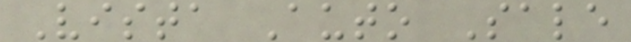Vista Auto Sale
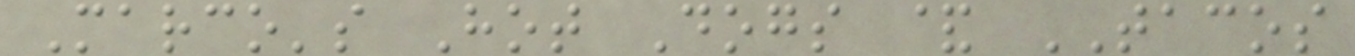Marco's Hot Dogs & TACOS
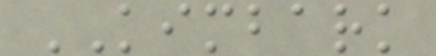KIMBARK
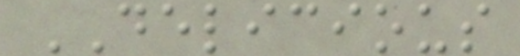DELICIOUS
